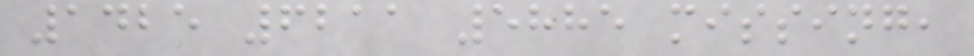1425 6211 5885 missing,
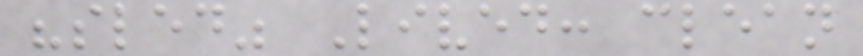"sled" Lived: clean
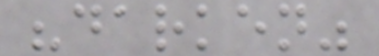"darken"
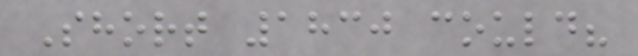Short 1830 could?
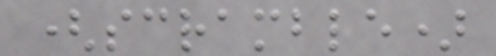(scramble)
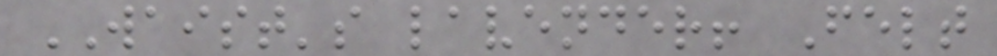WAIST's lavender! Felt
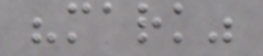"mark"
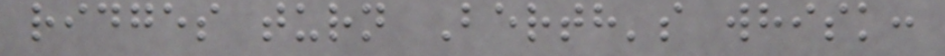ridges turn Berth's whisk:
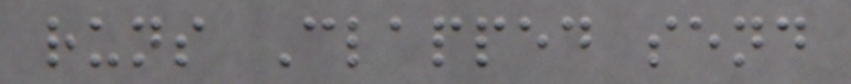runs Clapped send
